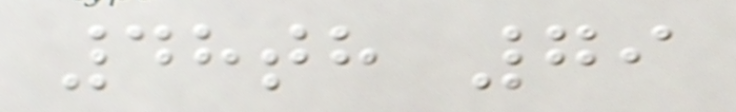48th 79
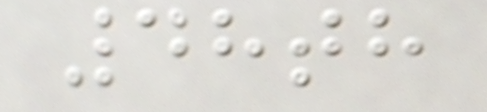48th
